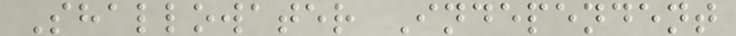Shallowater Independent
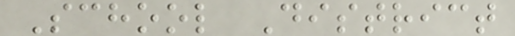School District
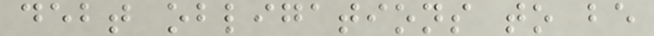debt obligations to be
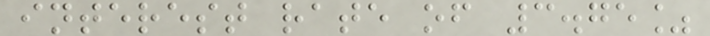interest rate of 3.75%
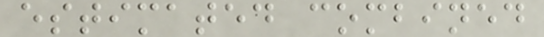estimated combined
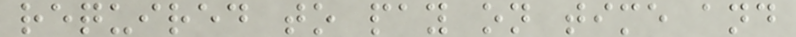required to pay on time and
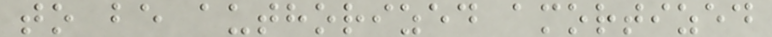to be authorized amortized
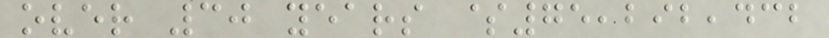over 30 years $75,292,432
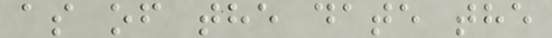as of the date the
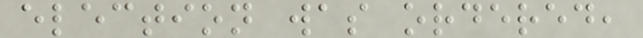election was ordered,
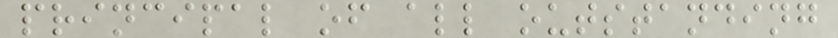principal of all outstanding
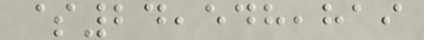$24,548,819
